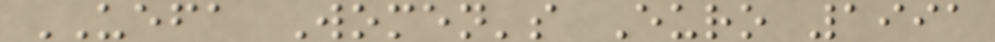UEFA Women's Euro 1991
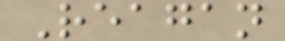Reagan
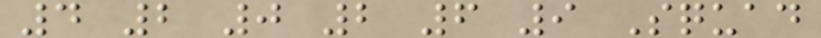4 2 0 2 6 9 Squad
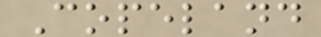Copeland
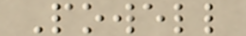Powell
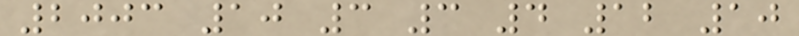2003 10 3 3 4 12 10
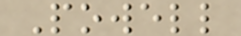Powell
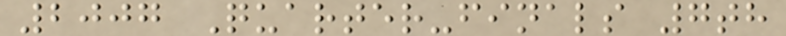2007 Quarter-finals 7th
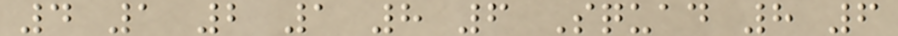4 1 2 1 8 6 Squad 8 6
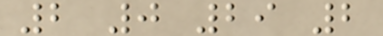2 0 29 2
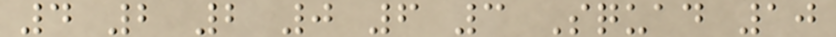4 2 2 0 6 3 Squad 10
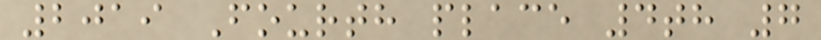2019 Fourth place 4th 7
